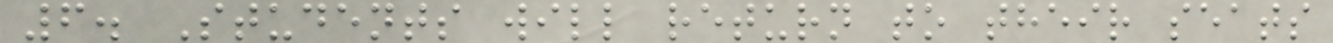6. Students will return to their seats
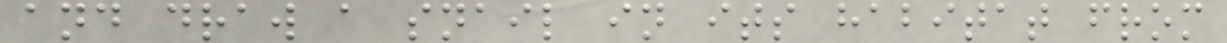and draw a snail in its habitat from
